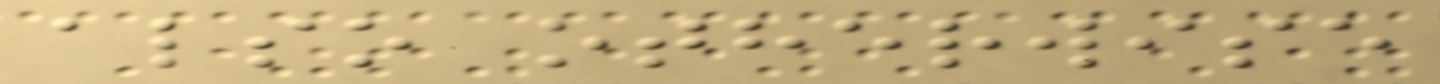also otherwise
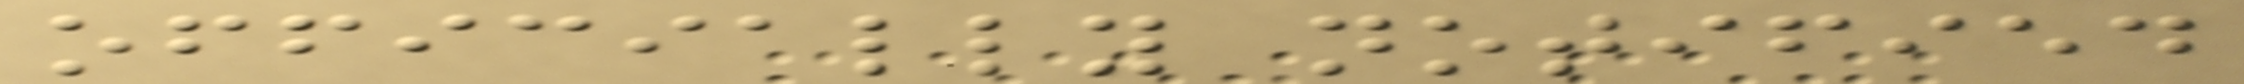officially notified
